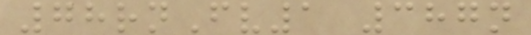78rnFv1 387n
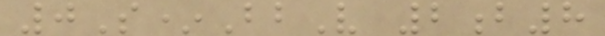0S*BbV 2b8
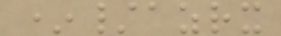*/azrx
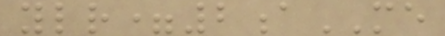ylr=2aME
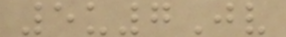5u7Jv
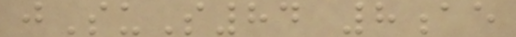jSuS84 8ae
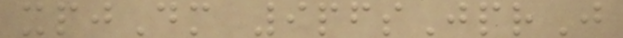xpjDm 9pfsJprJ
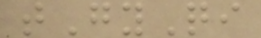tGyQi
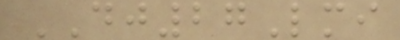DJ27Lmi
